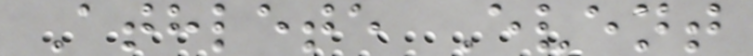Athlete Event
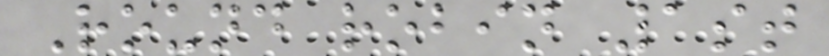Round robin 1st
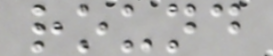round
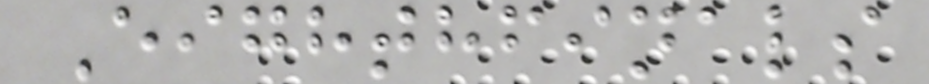Eighthfinals
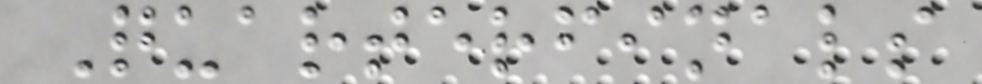Quarterfinals
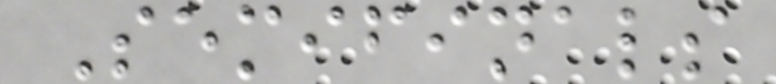Semifinals
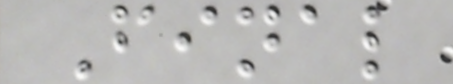Final
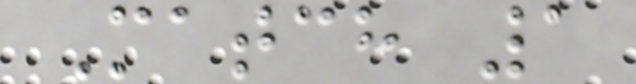Match 1
